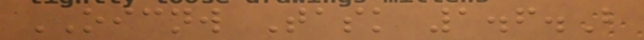OICNW Task 1.6.B
